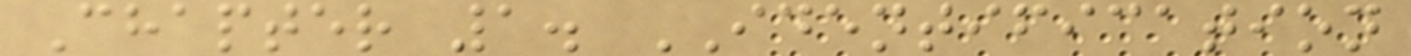Chapter 1. IDENTIFICATION
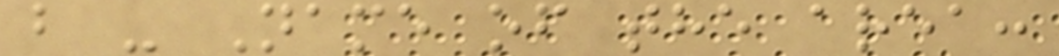b - Name of the area:
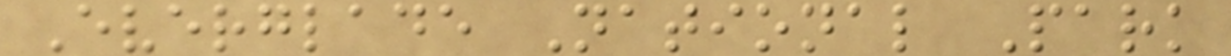Everglade National Park
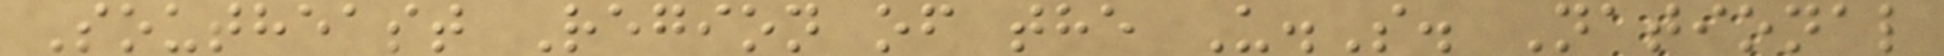Southeast Region of the U.S. National
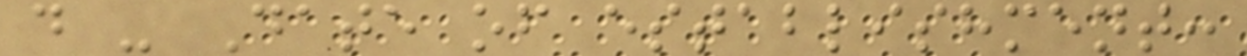d - Date of establishment:
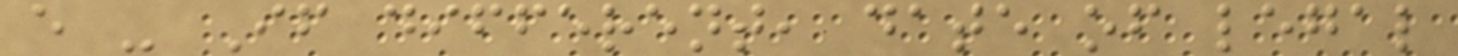e - If different, date of legal
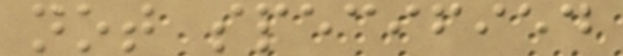not specified
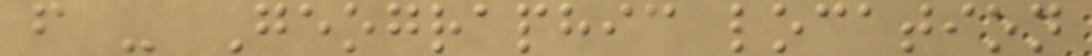f - Geographic location
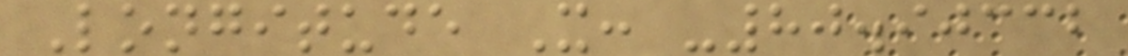Longitude X: -80.90332
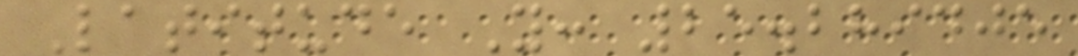Latitude Y: 25.289405
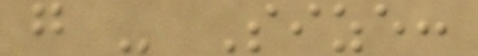g - Size:
